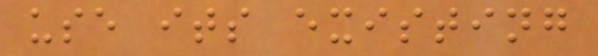use its existing
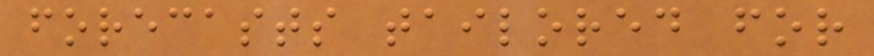forecasts tailored for
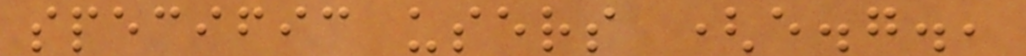specific users (e.g.,
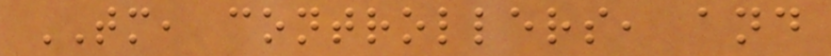TM, controllers, and
